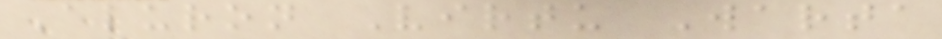Aluron Virtu Warta
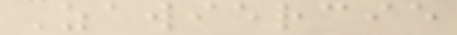Zawiercie
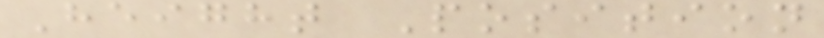Height Position
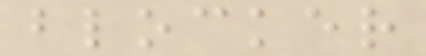blocker
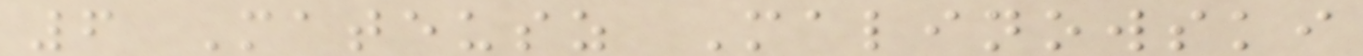6 Mateusz Malinowski
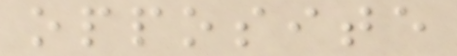opposite
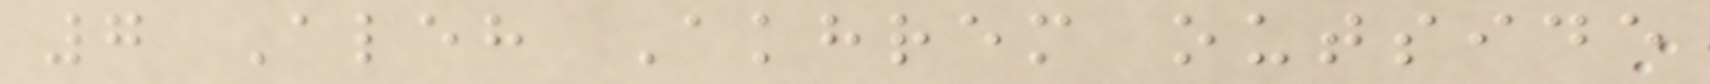7 Aleh Akhrem outside
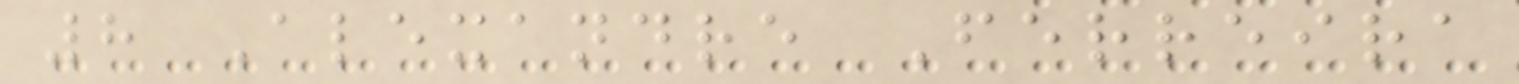8 Alexandre Ferreira
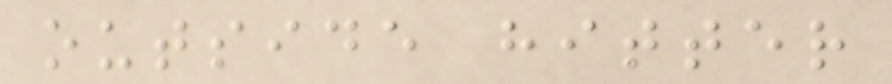outside hitter
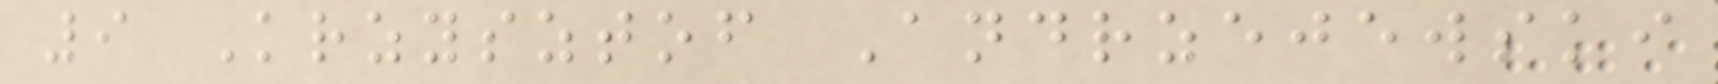9 Krzysztof Andrzejewski
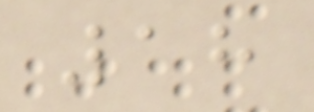18
